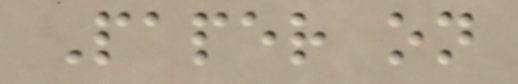Paper on
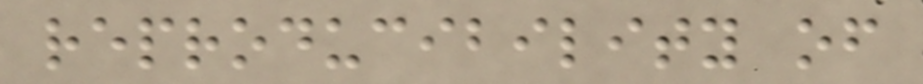reproducibility of
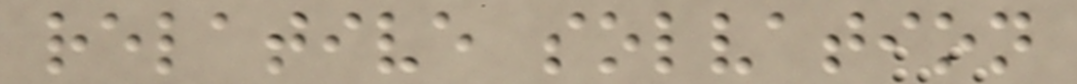relative solvation
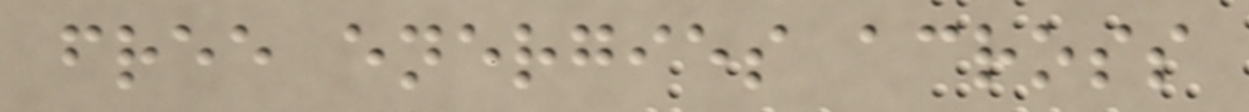free energies across
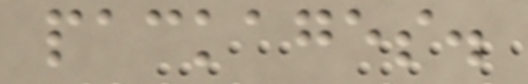packages.
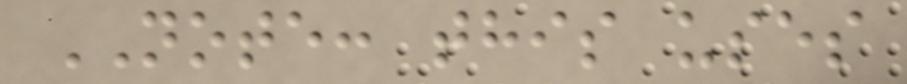NOTE: this uses
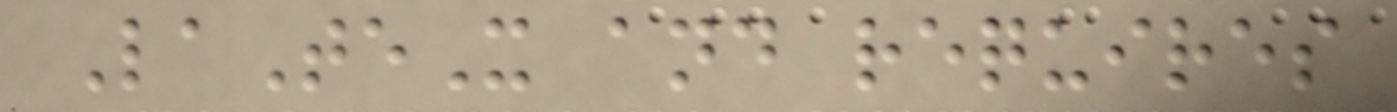LaTeX and requires
